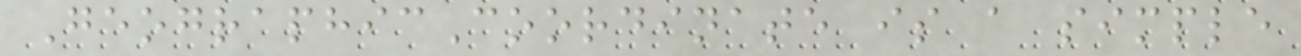GeographicCoordinate is a simple
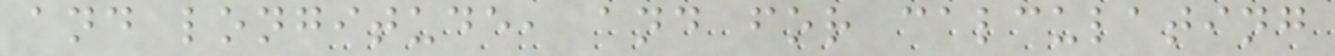and longitude, and for calculating
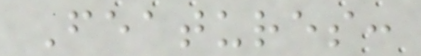Features:
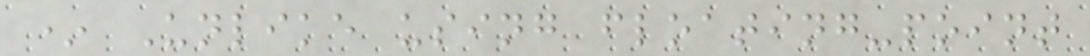* Unlike using floating-point
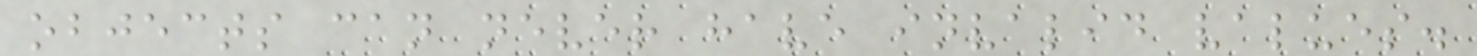objects can never have invalid values.
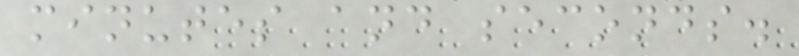minutes and seconds.
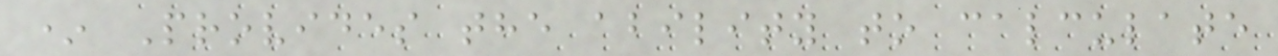* Provides the ability to calculate
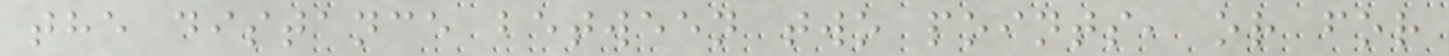the distance between two points, or for
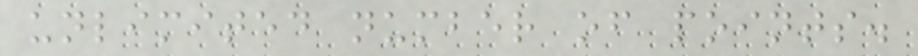unlimited number of points.
